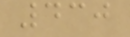430
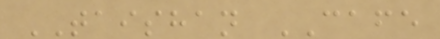TAISHAN CAFE
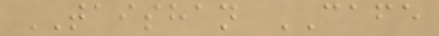TAISHAN CAFE
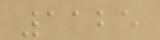1125
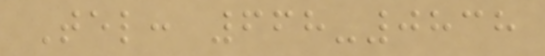Tel: 668-0838
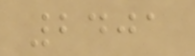2401
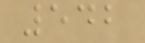542
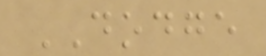DODGE
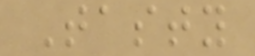Tasty
